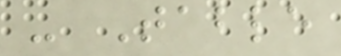- Table
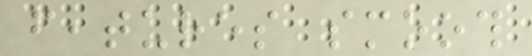features smooth
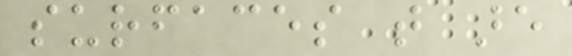surfaces that are
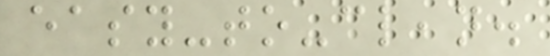easy-to-clean.
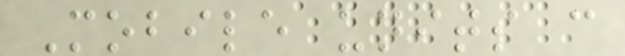Mobile units can
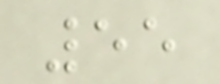55
